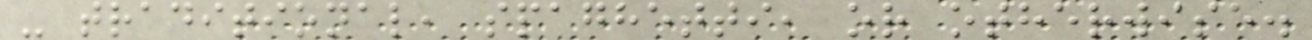- traditional, spaghetti, or otherwise.
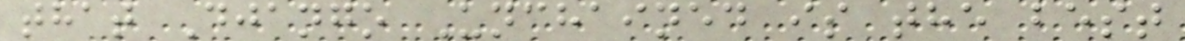that Django Unchained is the best
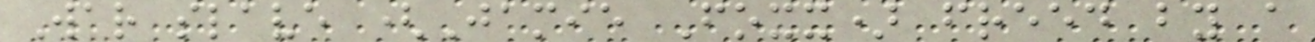War slave (Jamie Foxx) freed by a
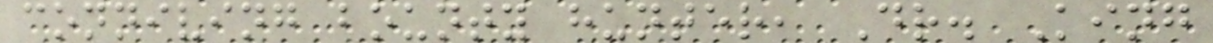conniving bounty hunter, Dr. King
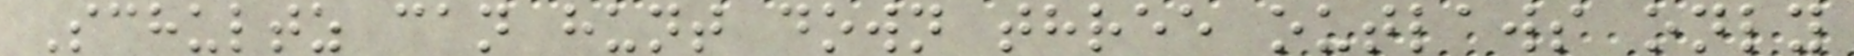Schultz can hunt down three outlaws only
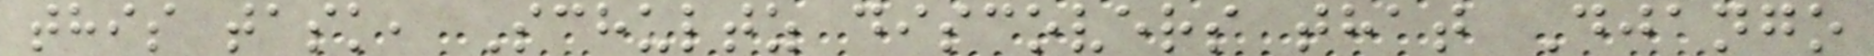this task, Schultz discovers that Django
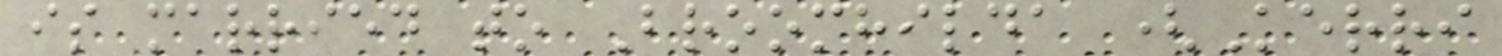is married to Broomhilda (Kerri
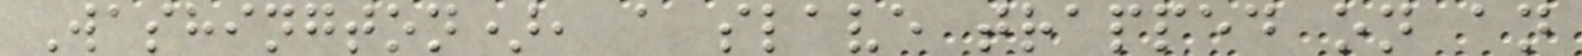Washington), a slave trapped on an
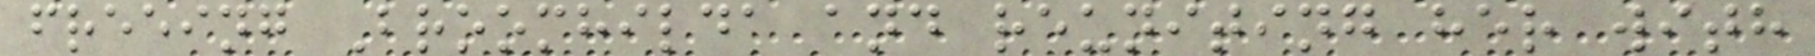freeing Broomhilda and reuniting her with
